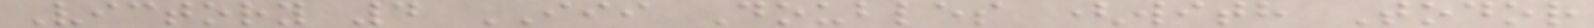Victory 4 III Doubles (with Todor
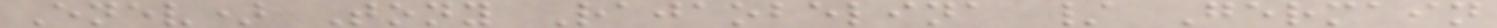Enev) Tony Rajaobelina / Germain
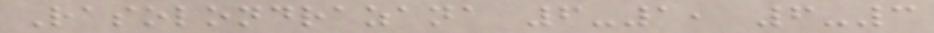Rasolondrazana 6-1, 6-3
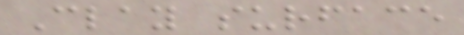Clay surface
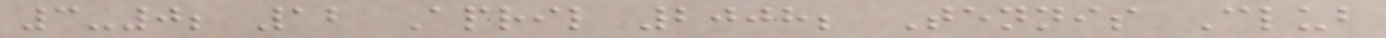3-0; 12 April 2008; Tennis Club
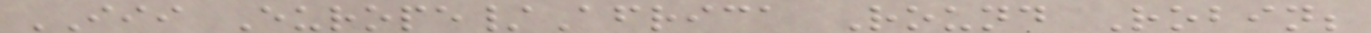III Europe/Africa Round Robin;
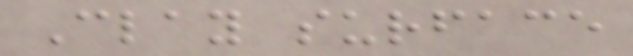Clay surface
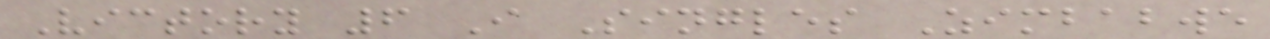Victory 6 I Singles Zimbabwe
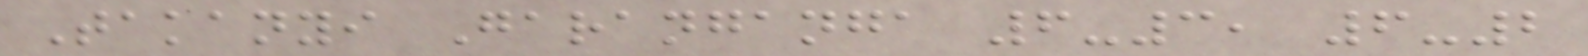Takanyi Garanganga 6-3, 6-2
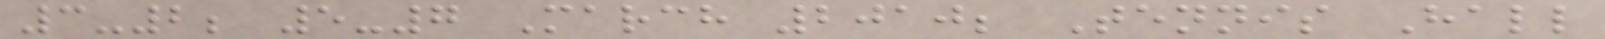3-2; 5-7 March 2010; Tennis Hall
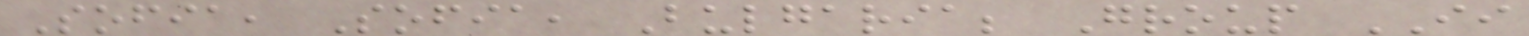Sofia, Sofia, Bulgaria; Group II
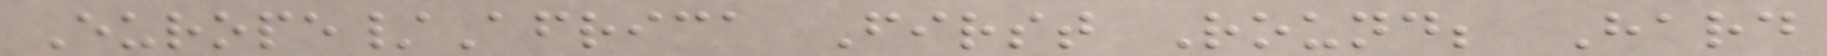Europe/Africa First Round; Hard
